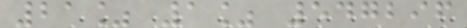21% 1% 547296
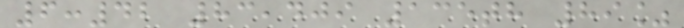6:42 83,409 135th 89%
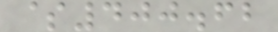$400.62
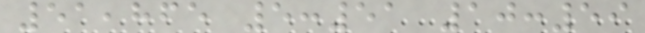51,865 5:51 10:59
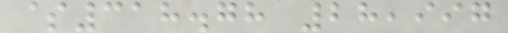$318.78 28,997
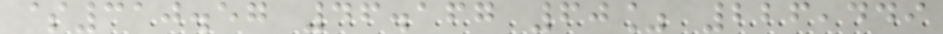$310.57 46.167 60% 226,449
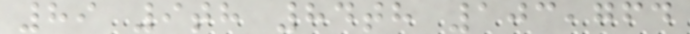89 9th 84th 103,764
